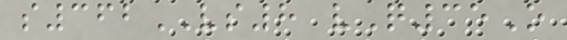s362VS8 vQ35O
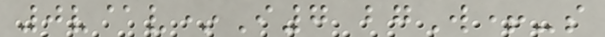0v@v*I7 bgW+-s
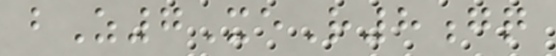bZ7XeR8gq
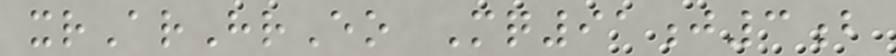xrArHrEo Mq91j3b
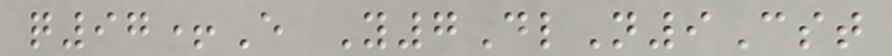q97+E Y7DlN9Cst
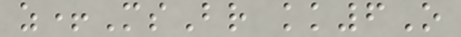z+MsBr kk6O
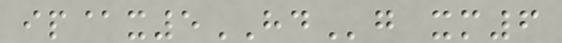ip@x5HDg xm6
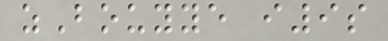zBouyye i9s
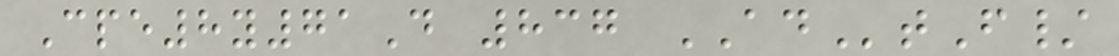Cpe8y71D 837 ADtF/
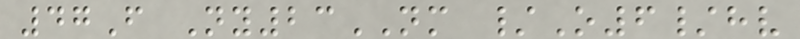47F Ny23NM /O6/hv
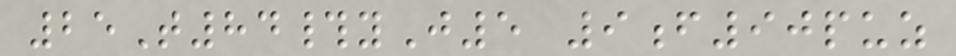25T84#yJ5 9f90puz
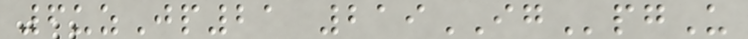6uzJp21 219IGpgU
